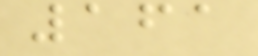161
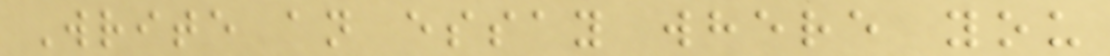Write an essay where you
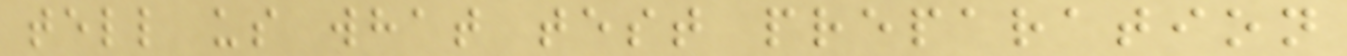tell us what test preparation
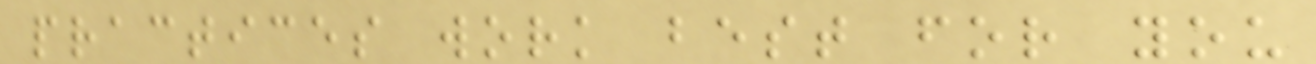practices work best for you
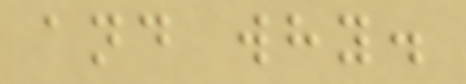and why.
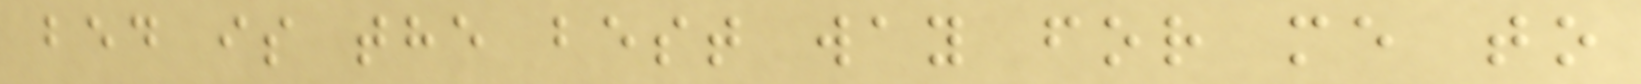bed is the best way for me to
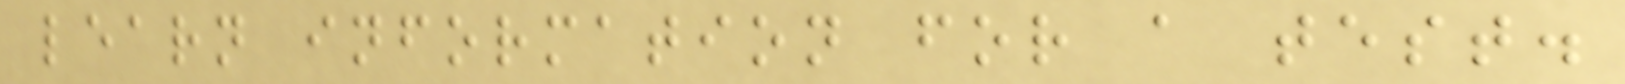learn information for a test.
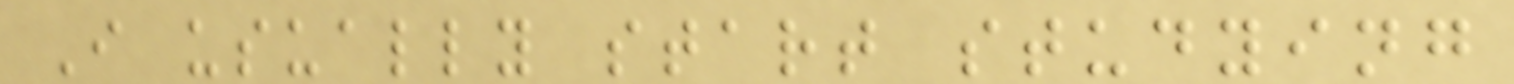I usually start studying
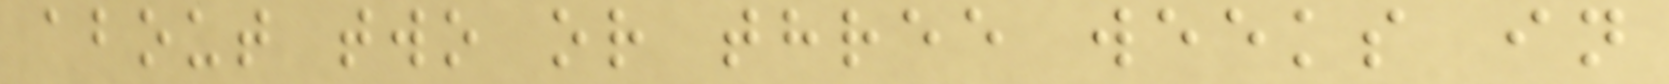about two or three weeks in
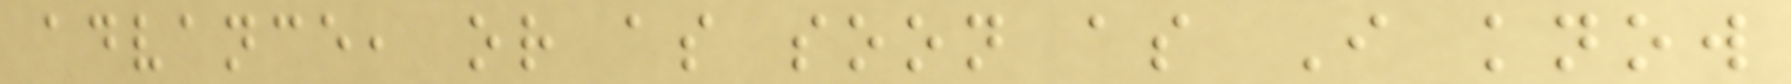advance, or as soon as I know
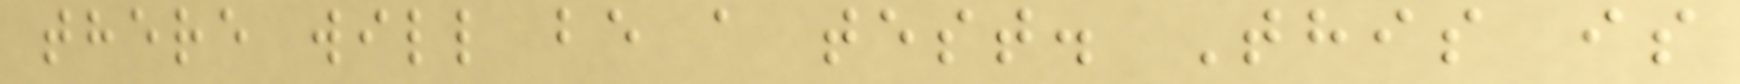there will be a test. This is
